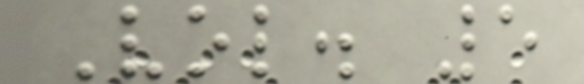Vol. 5
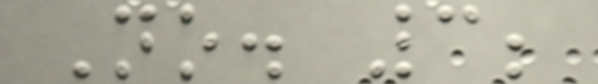No. 3;
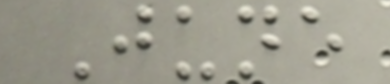June
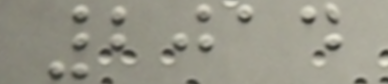2014
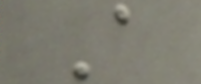A
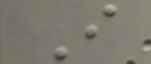I
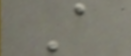A
